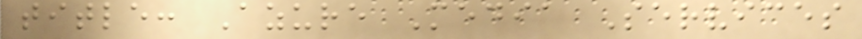title: Azure Media Services
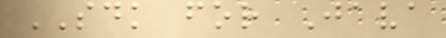SDK for Java
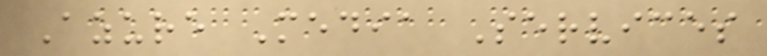Azure Media Services
